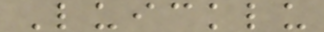Luicklu
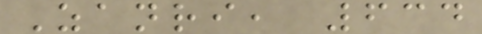Zanri, 634
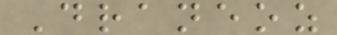Draneoz
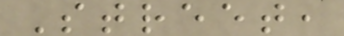Street,
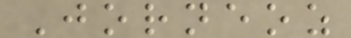Jorneoz
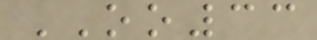OO33
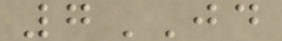7JD
